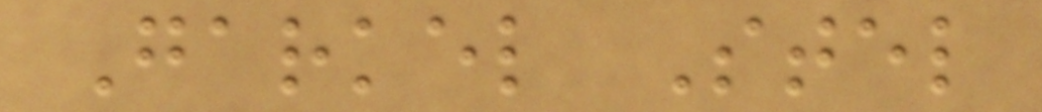Garkel Stel
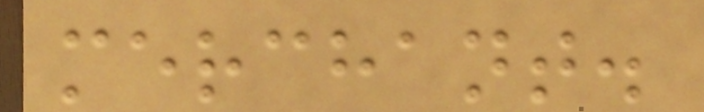merchant.
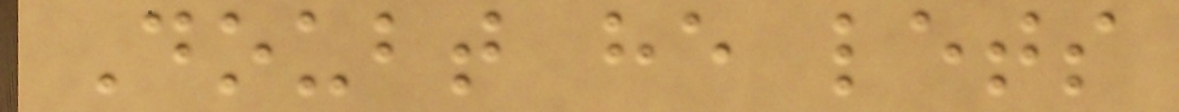Doubt he lets
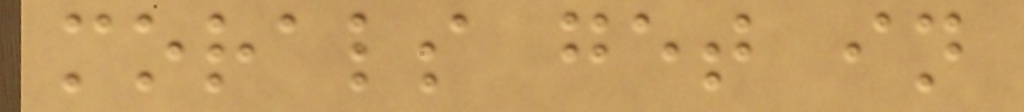morals get in
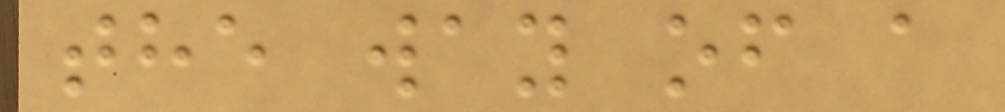the way of a
